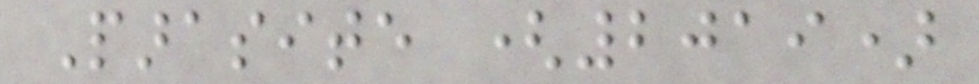Parasite (2019)
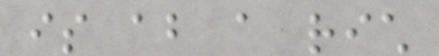is about a rich
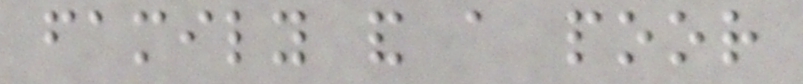family and a poor
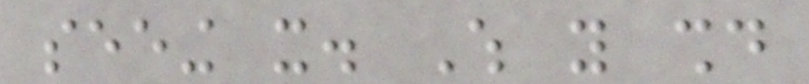seeing it. Which you should
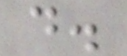do.
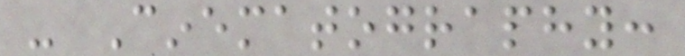- Cinematography:
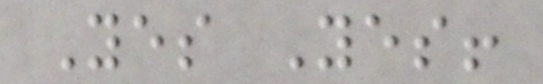Yes Yes!
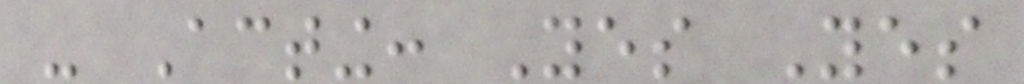- Acting: Yes Yes
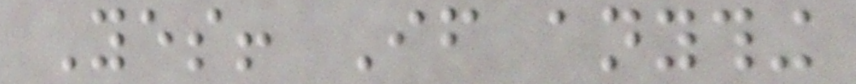Yes! If anything
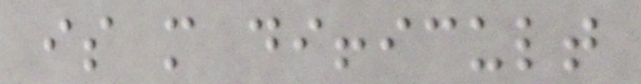is more difficult
